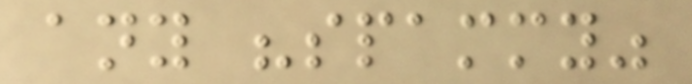any "spammy"
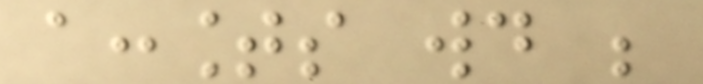accounts would be
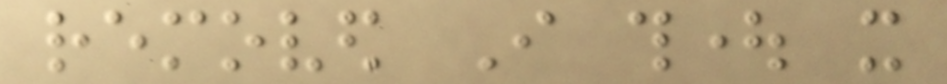removed I thought it
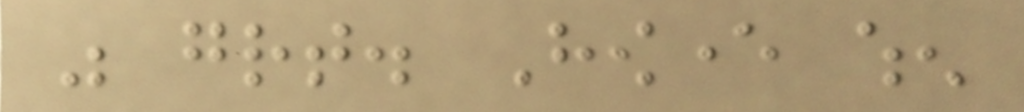was great. However when
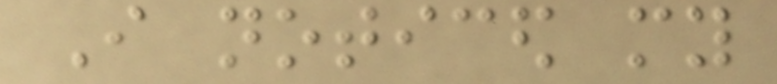I noticed my
